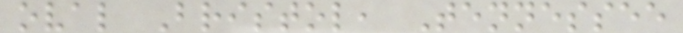oval Bristol, Tennessee
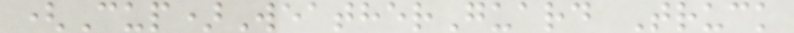(Cup)WeatherGuard Truck
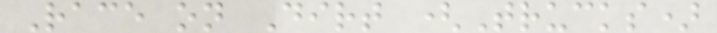Race on Dirt (Trucks)
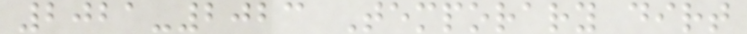2021-2023 Temporary dirt
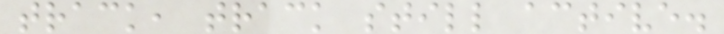track, track still active.
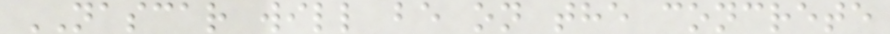NASCAR will be on the concrete
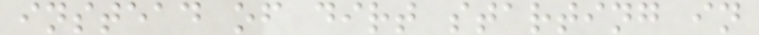instead of dirt starting in
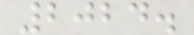2024.
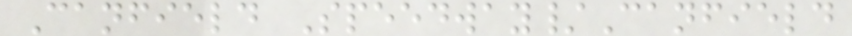Canfield Speedway/Canfield
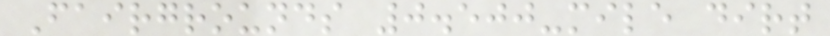Fairgrounds 0.500-mile dirt
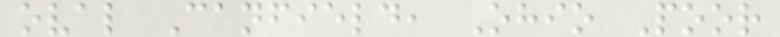oval Canfield, Ohio Poor
